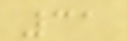31
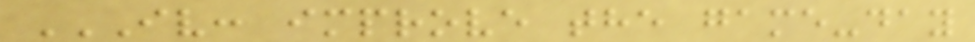IV: IMPROVE THE GAME-DAY
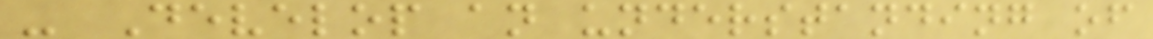- Develop an understanding of
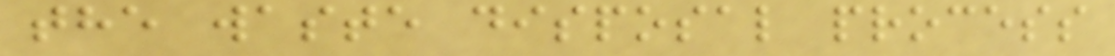the waste disposal process
